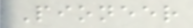Pioneer
